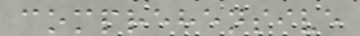comprehensive
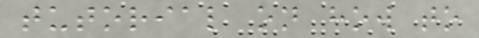tutorial on how to
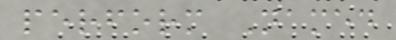perform Named
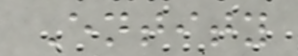Entity
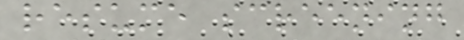resume screening
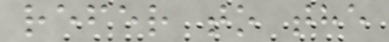refer to the
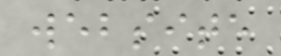website
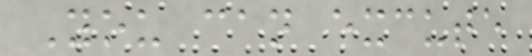You can excute
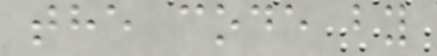the code by
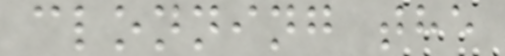clonning the
